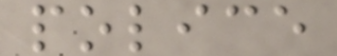police
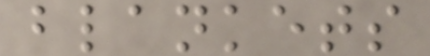blankets
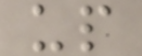up
